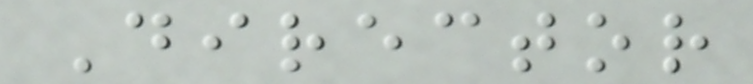Director
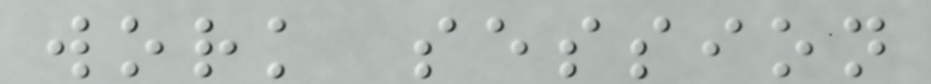work session
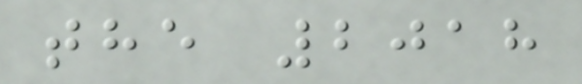the 2018
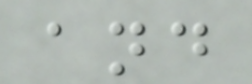and
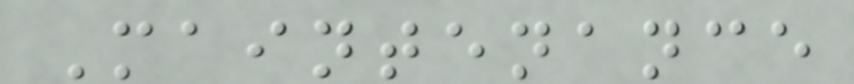Maintenance
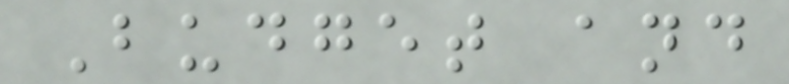Budget and
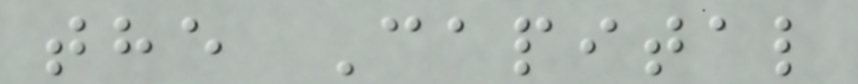the Capital
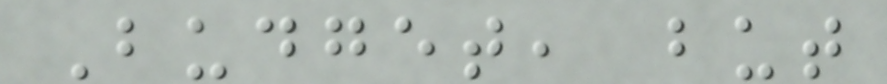Budget, but
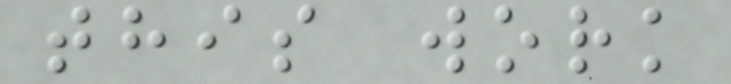this work
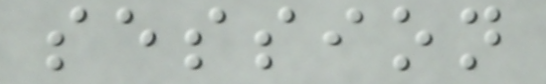session
